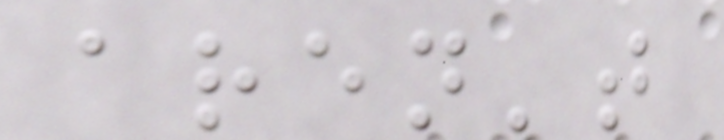aren't
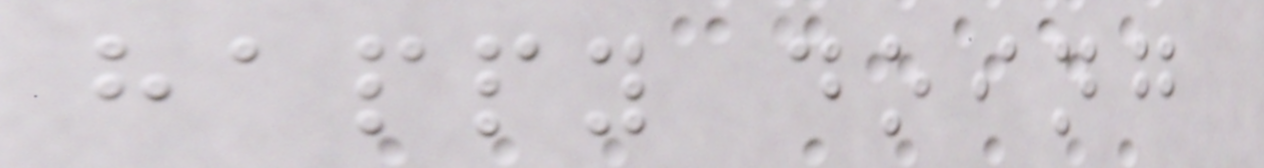happy doing
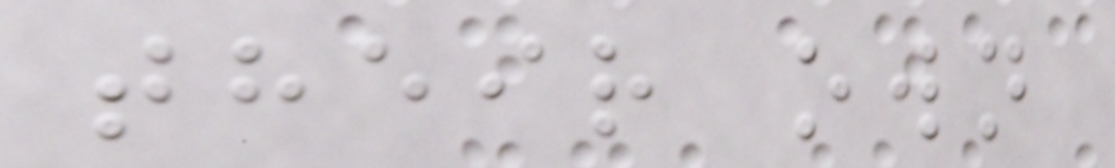their own
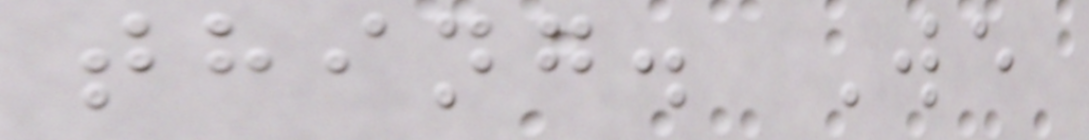thing. We
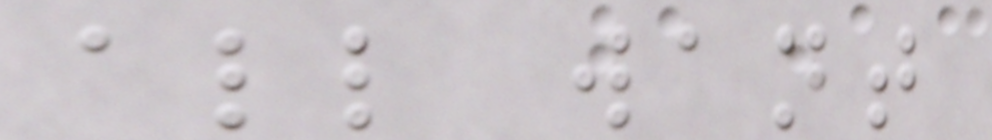all want
